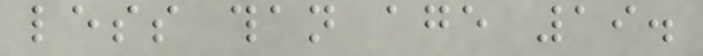less than age 19.
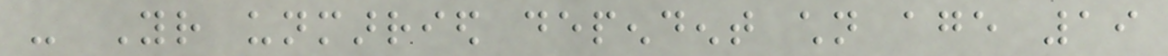- Your unmarried dependent children age 19
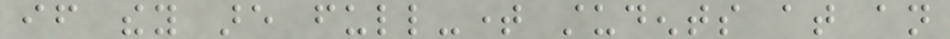if they are full-time students at an
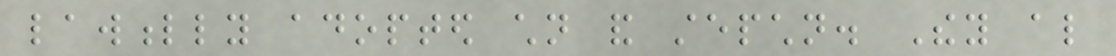lawfully adopted children and stepchildren. They also
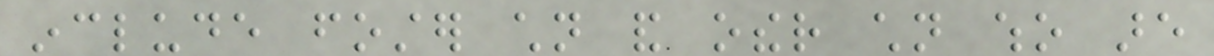include foster children and other children who are
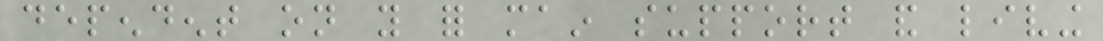dependent on you for main support and living
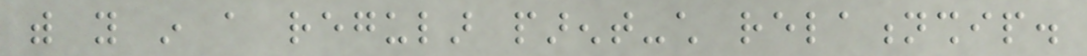with you in a regular parent-child relationship.
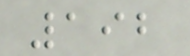192
